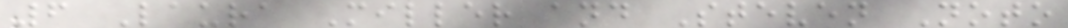6 Laura Miller and Steven Noto
